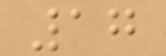17
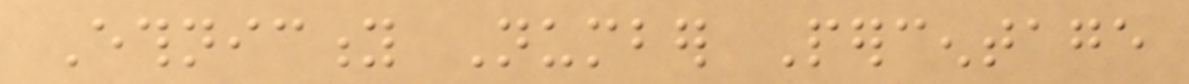Ethnicity Number Percentage
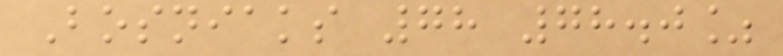Bosniaks 78 78.0%
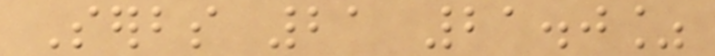Serbs 21 21.0%
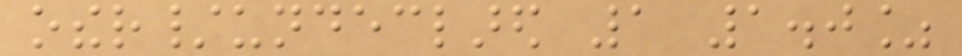other/undeclared 1 1.0%
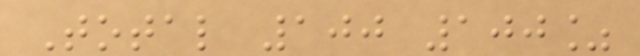Total 100 100%
